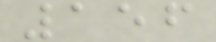156
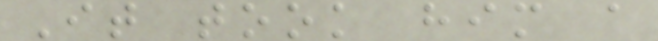It took him a
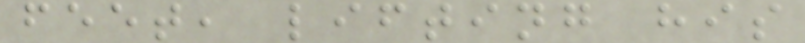feet, lifting his
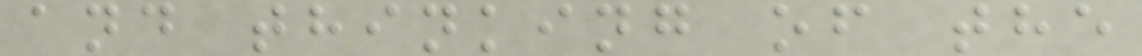and thinking of the
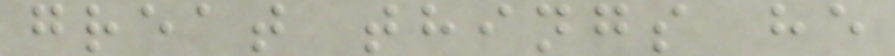great things he
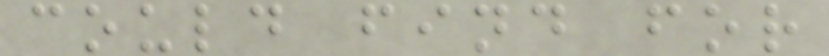could find for
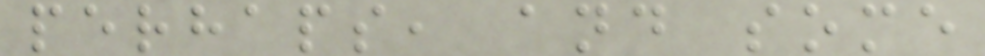perhaps, and some
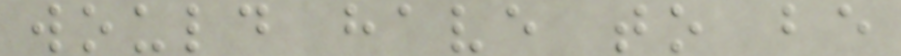would have to be
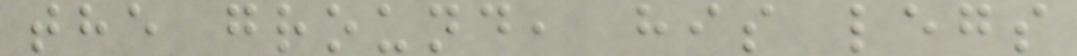the ground, his legs
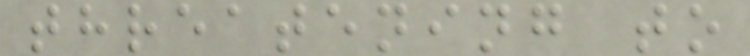threatening to
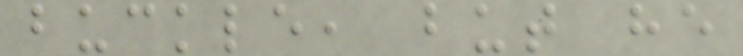buckle, but he
